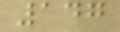147
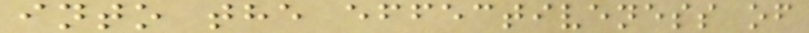into the effectiveness of
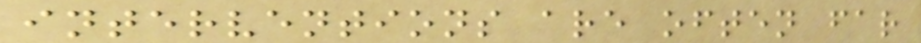interventions are often far
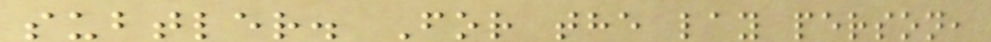subtler. For the lay person,
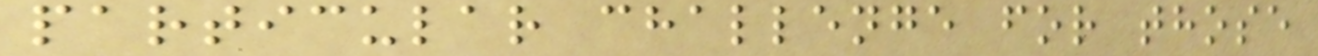particular challenge for those
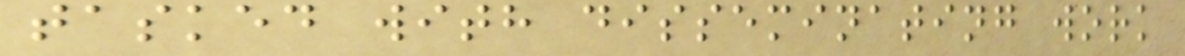tasked with disseminating work
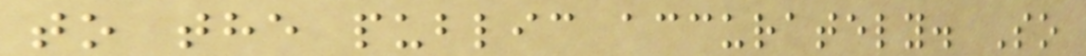to the public accurately. So
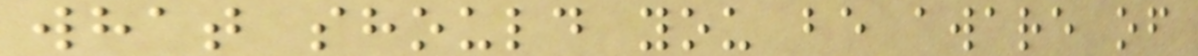what should you be aware of
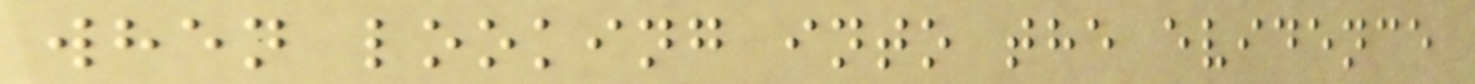when looking into the evidence
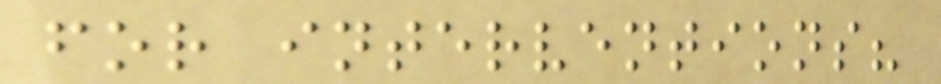for interventions?
